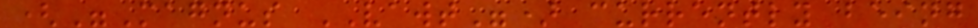("Magnus VAWT") currently being
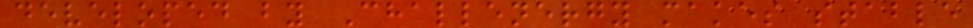developed by Challenergy makes stable
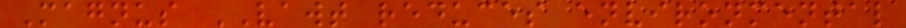Magnus VAWT reduces environmental
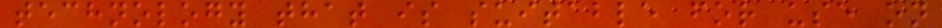technology that is suitable for use on
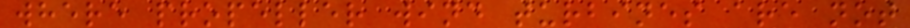where propeller wind turbines are not
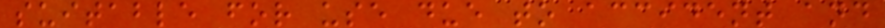suitable for use due to accident and
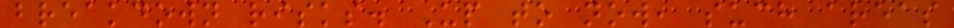breakdown risks. Up to now, such areas
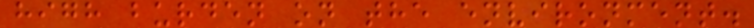high burden on the environment.
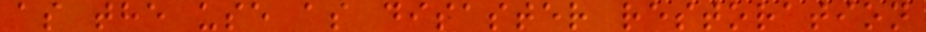as the use as disaster restoration
